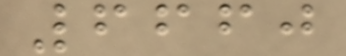6660
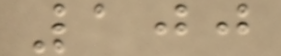100
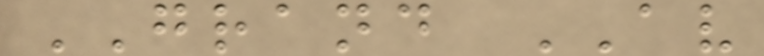GRAND AV
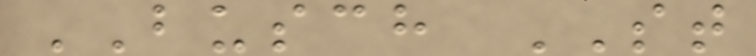BUSCH ST
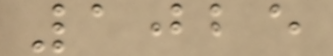1025
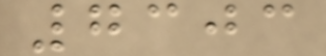7303
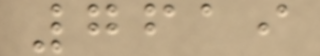7619
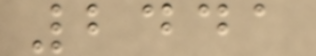2441
